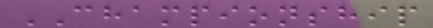CHAMPIONSHIP
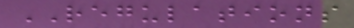REGULATIONS
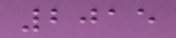2015
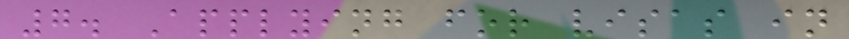7. Applying for visas in
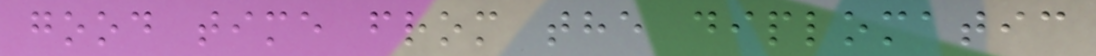good time from the diplomatic
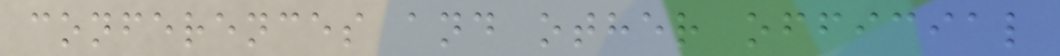conferences and other official
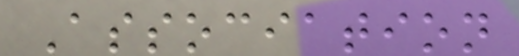Association
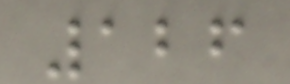126
